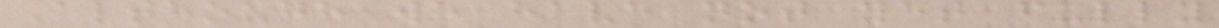Although we have not yet fully
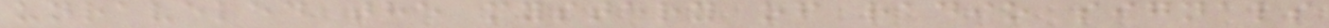unraveled the mystery of radio signals
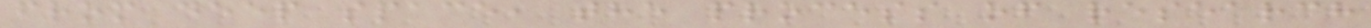from deep space, the process of research
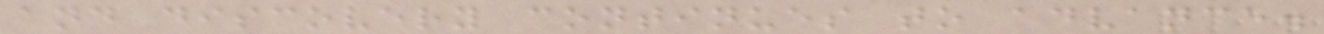and discovery continues to advance.
